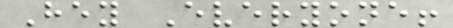Hey Everyone!
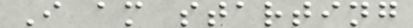I am starting
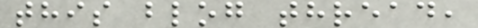this blog thread,
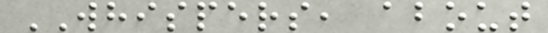WHISPERS, about
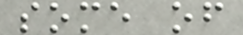some of
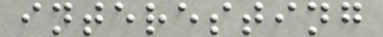interesting
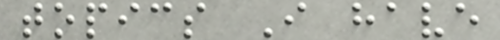topics I have
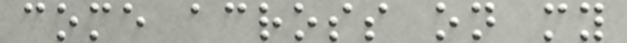come across on my
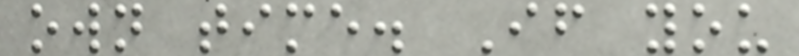own time. If you
